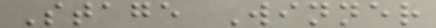Stage Winner
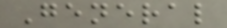General
